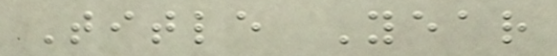Title Year
